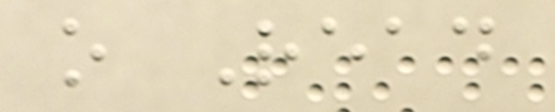o Read
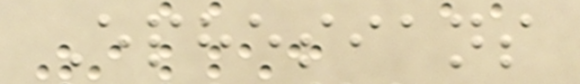Ephesians
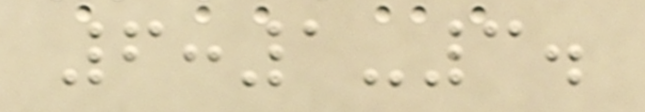6:1-3.
